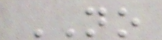NO
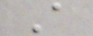A
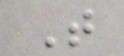T
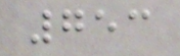753
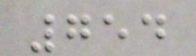754
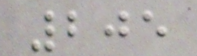205
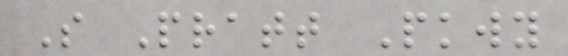S Pratt Pkwy
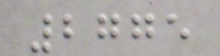2775
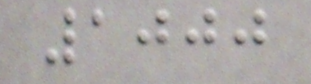1000
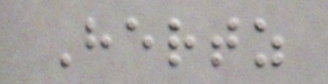Hertz
